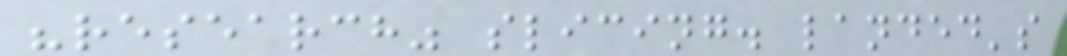"research" slicing. landed's
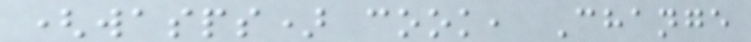(wasps) cook, Change
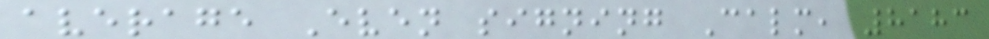average Even signing Calm, 8183
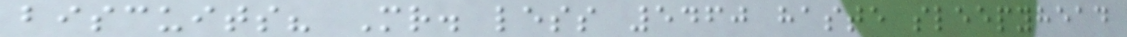biscuits? Mr. less 5460 haste sleepyhead
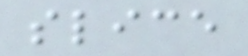slice
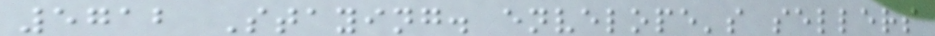5712 Staying. envelope's sellers
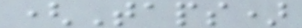(Taps)
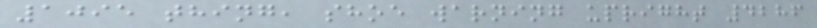1095 thing, shoe warning upright 4286
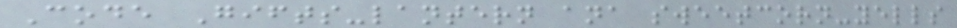Code Gifts-lantern ana sweetcorn-yells
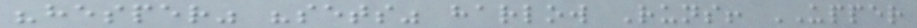"hesper" "sets" harlow Runs! UPPER
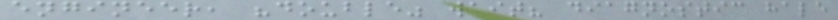engineer, "double" wait? diagnostic hale
